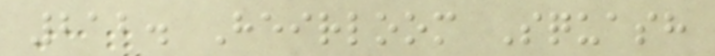212. Heirloom Squash
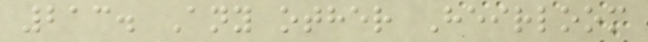213. Any other Heirloom
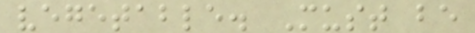vegetable. Must be
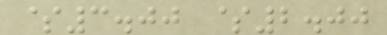$3.00 $2.00
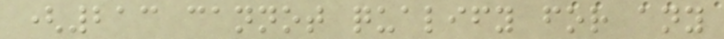(213 cannot qualify for any
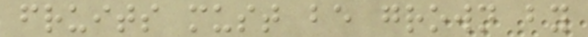fruits must be grown by
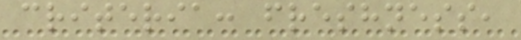criteria: freshness,
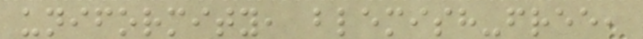uniformity, blemish-free,
